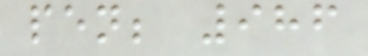pen; 986
